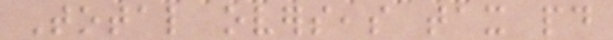Total overseas tax paid
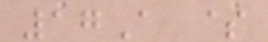17A $
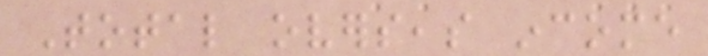Total overseas income
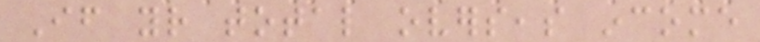If your total overseas income
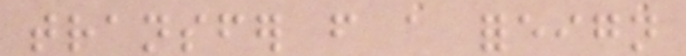transfer from a foreign
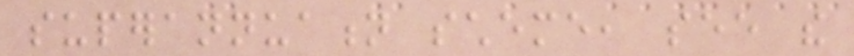superannuation scheme, see the
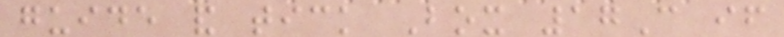guide and tick Box 17C if
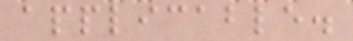applicable.
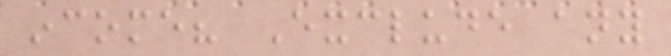income? Exclude any
